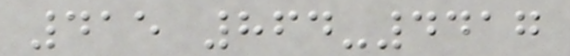415 864-4417
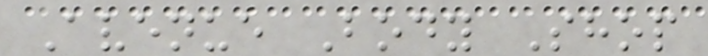Avenue Body Shop
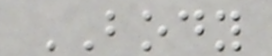BODY
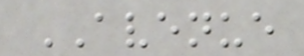AVENUE
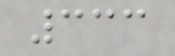333
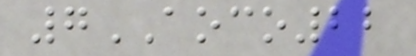7AOCO22
